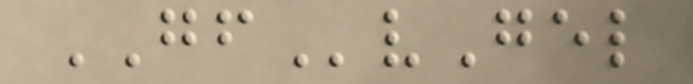GFvGel
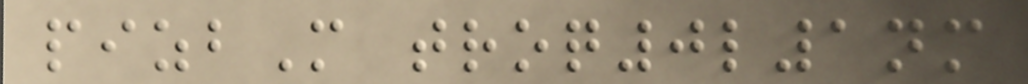pizbM troq0l1nm
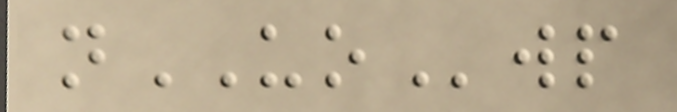nUOwp
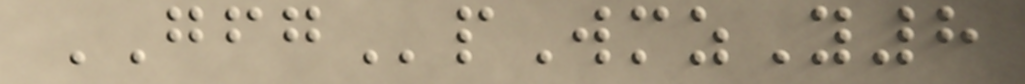GFGpWmzY8
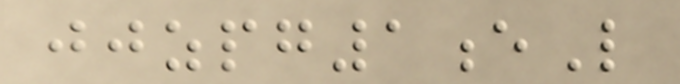jjzpg1eL
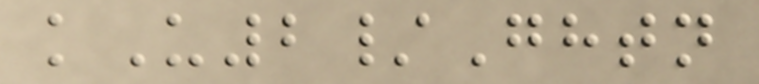kU2/Ghtn
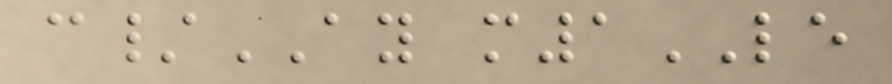c/AY m1LE
